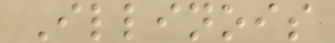Illinois
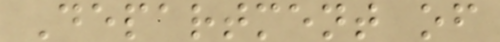Department of
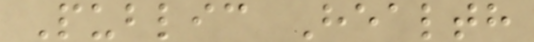Public Health
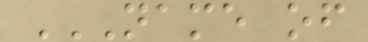NAME OF
